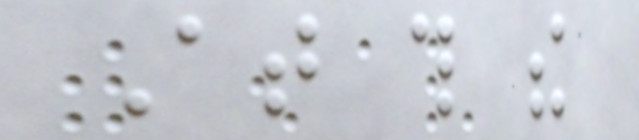At this the
